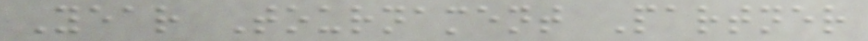Year Tournament Partner
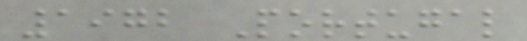1972 Portugal
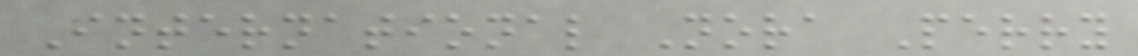International Nora Perry
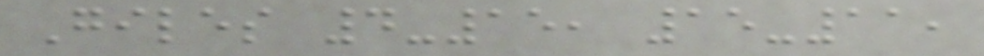Giles 4-15, 15-11,
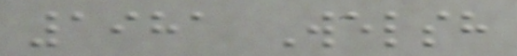1981 Welsh
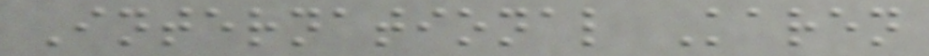International Karen
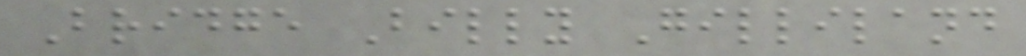Bridge Billy Gilliland
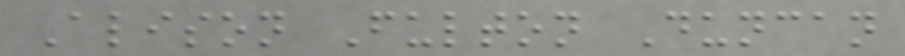Alison Fulton Duncan
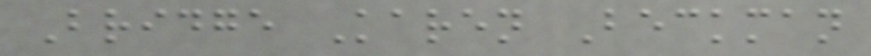Bridge Karen Beckman
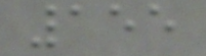155
